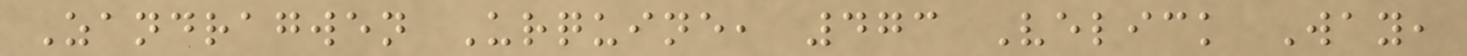Zandragwen Urquine, 473 Velick Way,
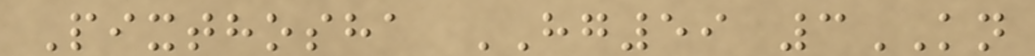Pixthosha HG59 3KN
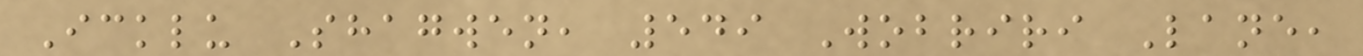Icklu Shagwen, 549 Wobriri Lane,
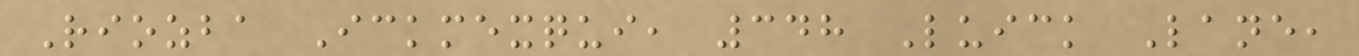Riozba Ickmexqui, 348 Luick Lane,
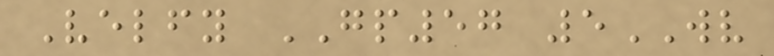Velfy GP57 5WV
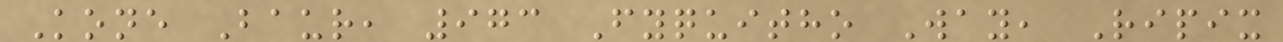Kone Baur, 973 Fyquitho Way, Ripix
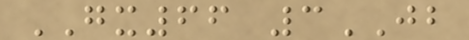GX66 3JB
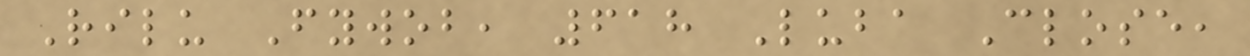Rilu Fywob, 618 Luba Close,
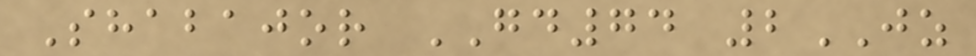Shabajor GD74 2JZ
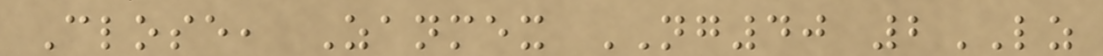Close, Zanmex NG40 2LZ
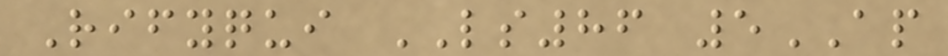Rifyqui LS86 5AP
